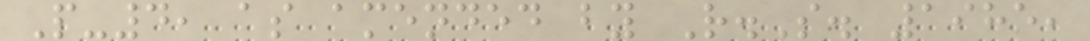P-4, as amended by R.S. 1985,
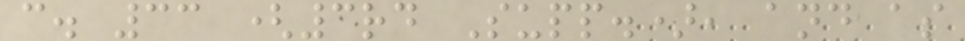c. 33 (3rd Supp.), and as
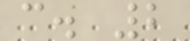c. 2
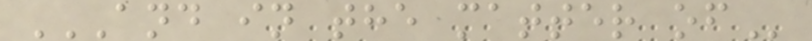AND IN THE MATTER OF
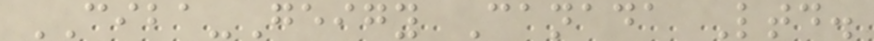CIBA-Geigy Canada Ltd.
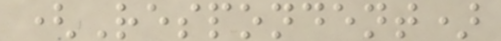(Respondent)
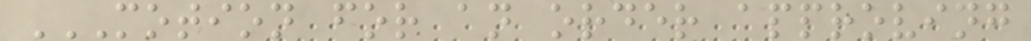MOTION FOR AN ORDER APPROVING
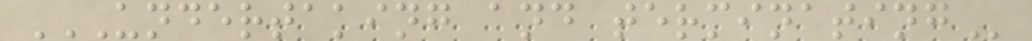UNDERTAKING AND TERMINATING
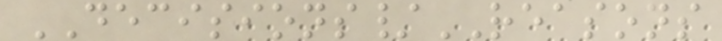DECISIONS/REASONS
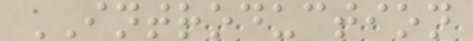INTRODUCTION
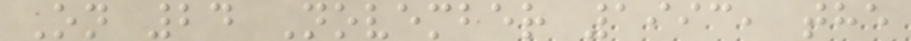On 24 November 1993, the
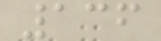136
